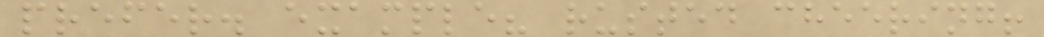prefer. example? rusted cheering!
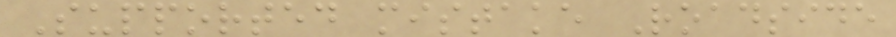Supported mistake Roadside
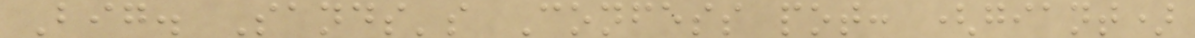Big. Sands's Confess pot: (giant)
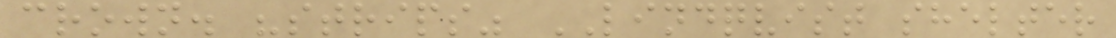crown. "strips" LINDQVIST shelter
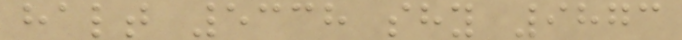halt 5338 shy 9873
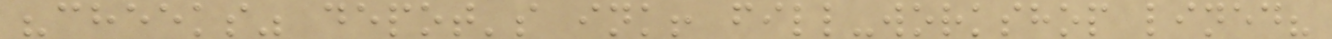"cheeks" depot's ink! fill-workshop lined?
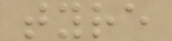tyre
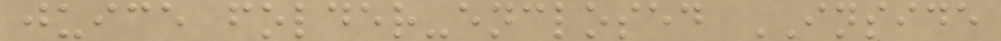juice folder-enclosed INSIDE
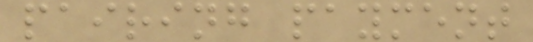pairing payment
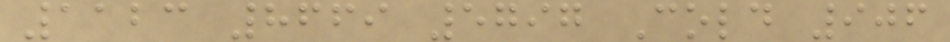1123 8669 5797 Cold 906
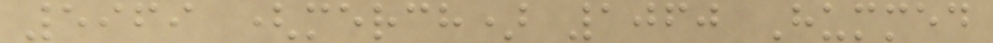5969 (merch) 1060 Hummed
